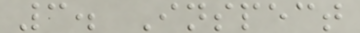3. Inspect
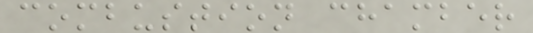combustion chamber
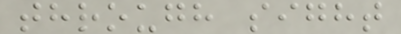through sight
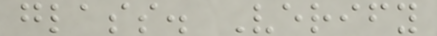glass. Verify
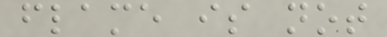flame is not
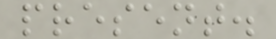present.
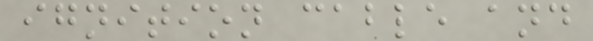ignition cable and
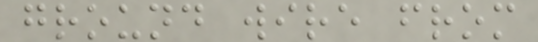ground wire from
